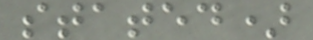stated)
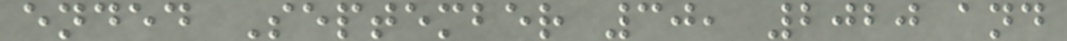ended September 30, 2020 and
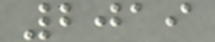2019
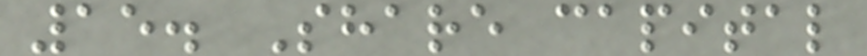15. Share capital
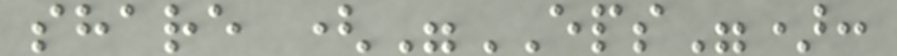share ("EPS"):
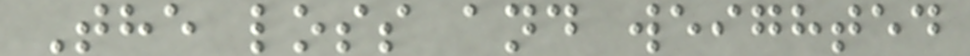The loss and weighted
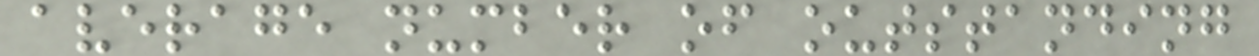average number of outstanding
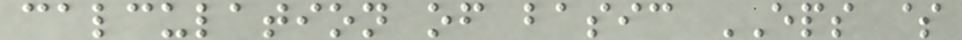calculation of basic EPS $
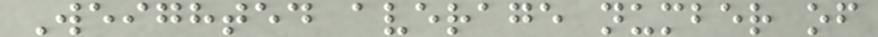Weighted average number of
